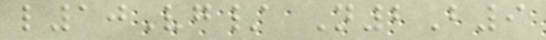l10Vg/ N2B9
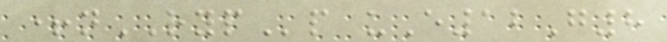+nRYPp uE12G8
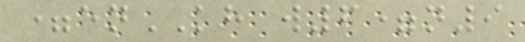=enKH w6=n9
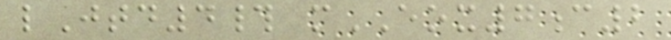lJtd4# mEOX7c2
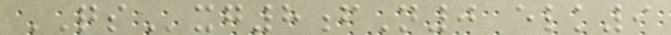QSxg8fN0 elk9
